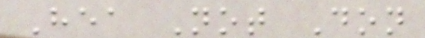Hea Not Don
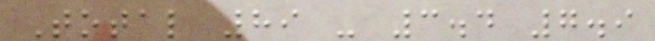Total 89 - 3.4 7.9
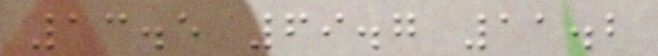13.5 69.7 11.2
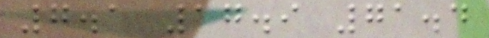7.1 17.9 71.4
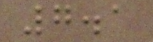7.1
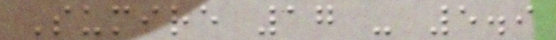Sumire 17 - 5.9
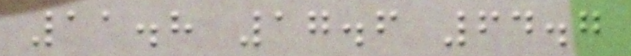11.8 17.6 64.7
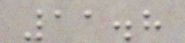11.8
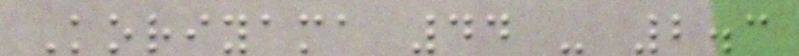Koriyama 44 - 2.3
